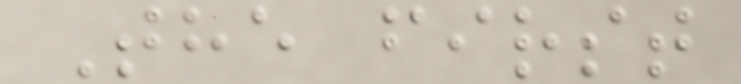The first
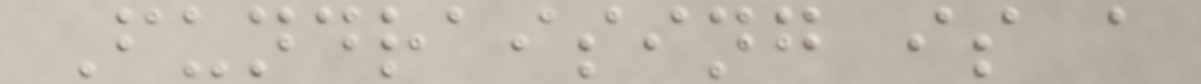Fundraising is a
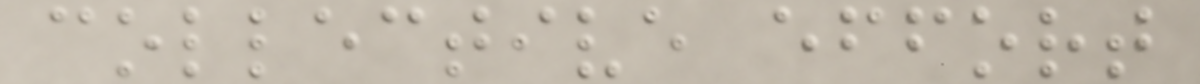collective effort
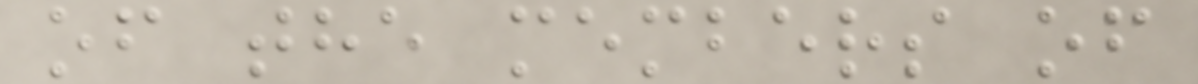of the members of
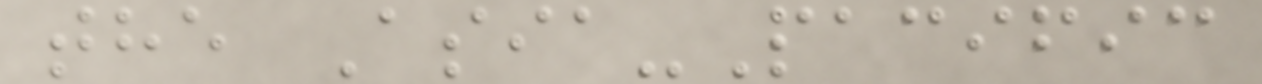the Asia-Pacific
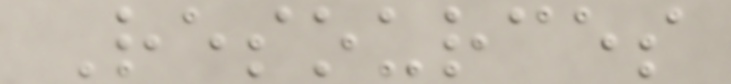Resources
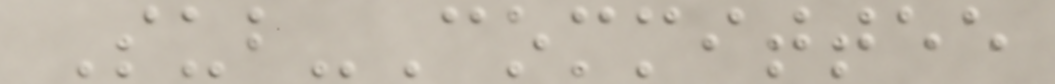Sub-Committee
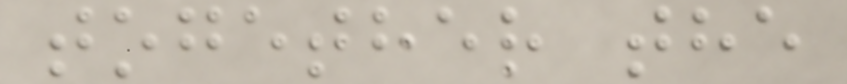together the
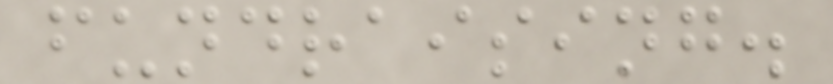fundraising.
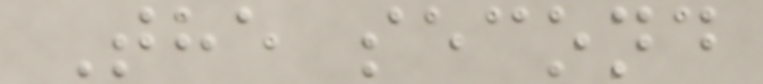The second
